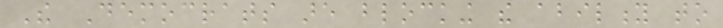The Democrats are blocking the ability to
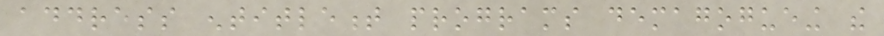address entitlement programs demagogueing the
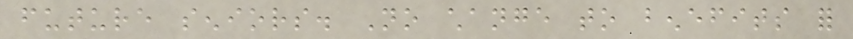future seniors. No change to benefits for
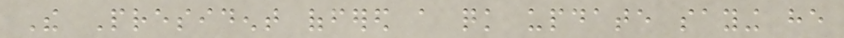The President offered a quick update saying he
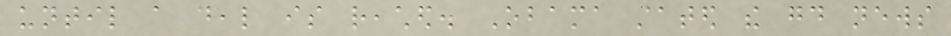until a deal is reached. Obama stated the good news
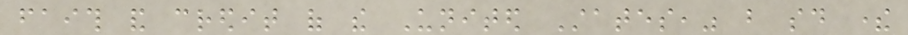faith and credit of the United States," but said there
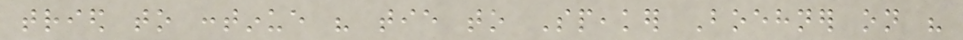tried to continue his tie to Speaker Boehner on his
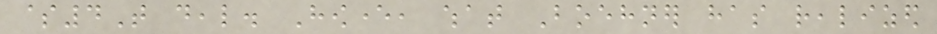$4T deal. However, what Boehner has realized
